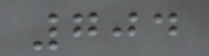704
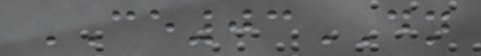CE03DN
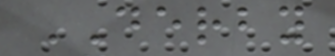DERBY
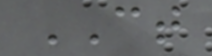CT
